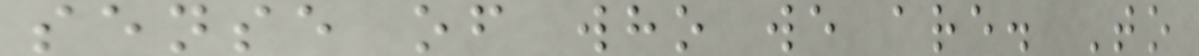sense of who we are. To
